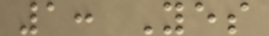1: Yes
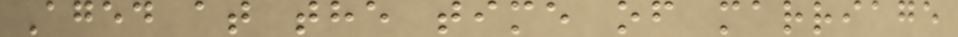Aged at the time of marriage
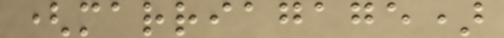(marriagage)
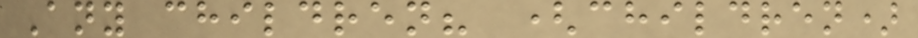Any children? (children)
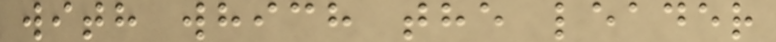with which the leader
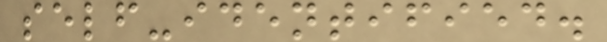self-identified.
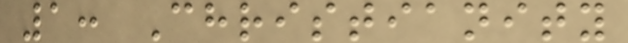1: Christianity
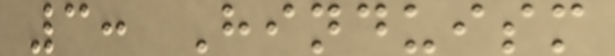3: Hinduism
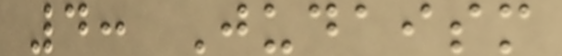4: Judaism
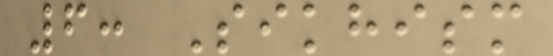6: Sikhism
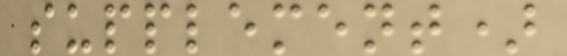supplement)
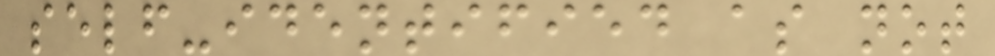self-identified as not
